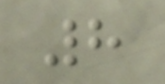8
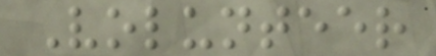Volunteer
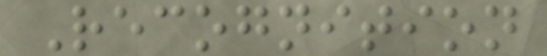Recognition
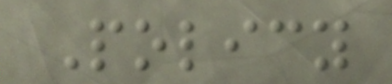Policy
